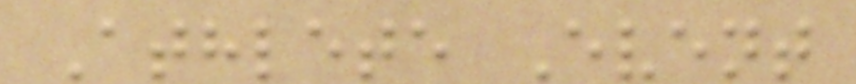Athlete Event
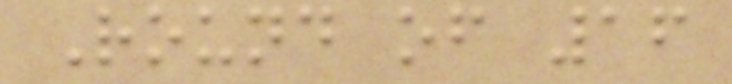Round of 16
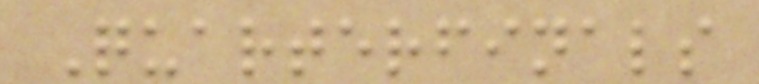Quarterfinals
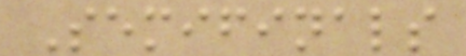Semifinals
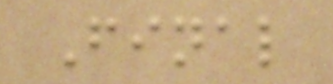Final
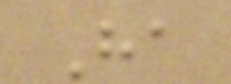Ha
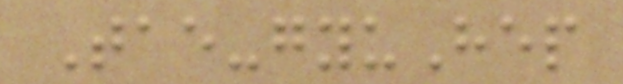Tae-gyuHep
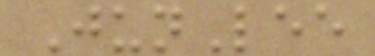JunLee
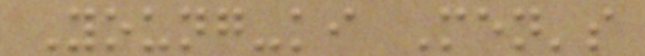Young-ki Men's
